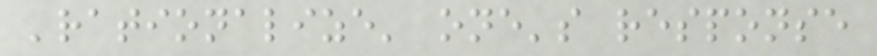'rationalize' one's response
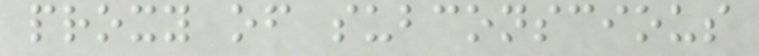proxy of subconscious
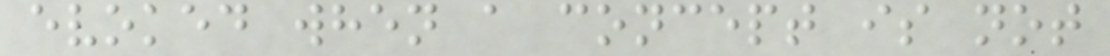evoked when a concept is not
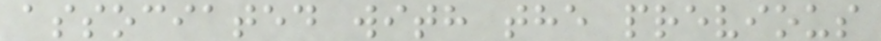associated with the previous
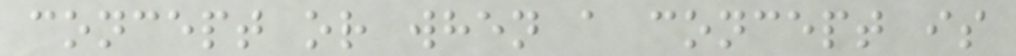concept or when a concept is
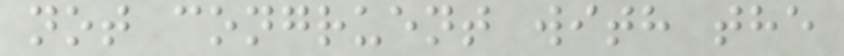not congruent with the
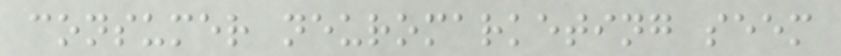consumer neuromarketing seem
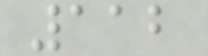112
